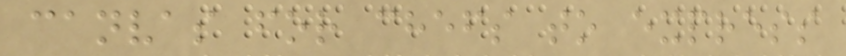canvas for chefs to express
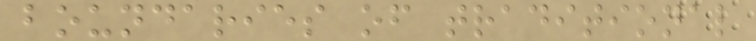boundaries of traditional
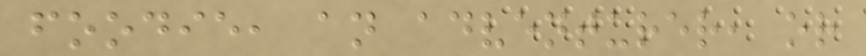foodie, an adventurer, or
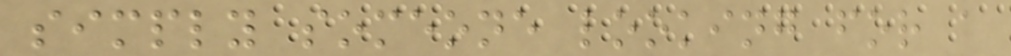simply someone looking for a
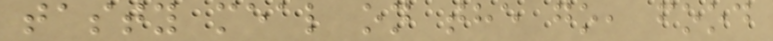tasty meal on the go, food
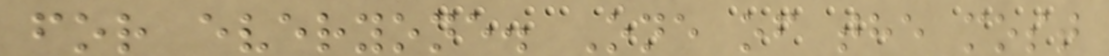for everyone. One of the most
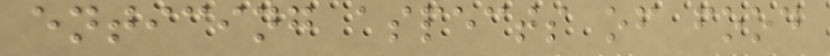enticing aspects of food
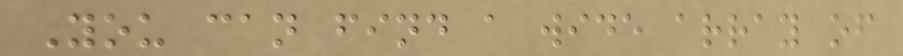You can find a wide array of
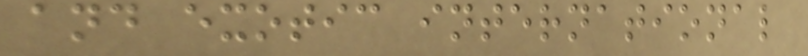and exotic international
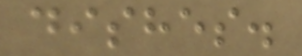dishes.
